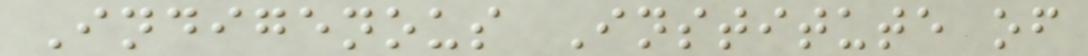Indigenous Institute of
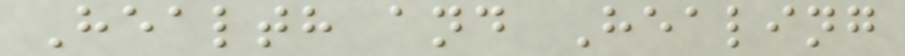Health and Healing
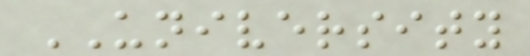UNIVERSITY
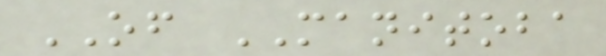OF MANITOBA
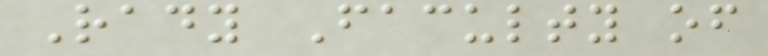Rady Faculty of
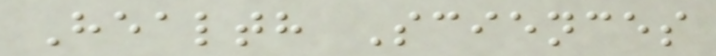Health Sciences
